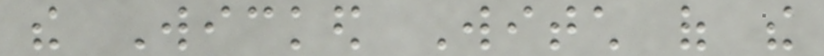the Wicked Witch of the
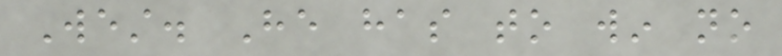West. He has to win no
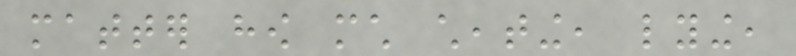matter how much cheating, lying,
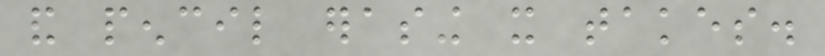and pencil erasing it takes.
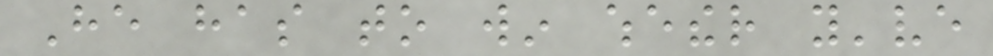He has to win whether you've
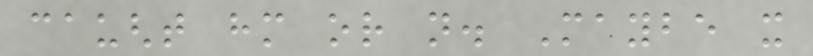caught him or not. Maybe it
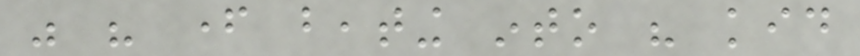was his father beating into his kid
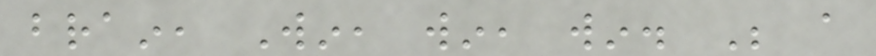brain, Win, win, win. Be a
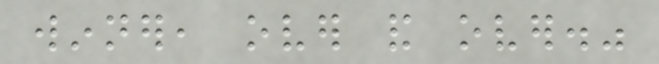winner, over and over."
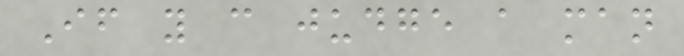If you can judge a man
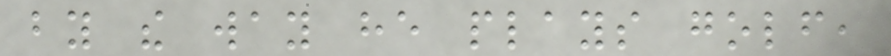by the way he plays golf,
